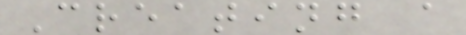Creating a
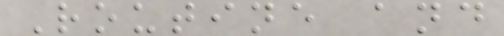Routine and
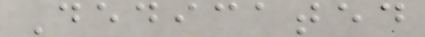Dedicated
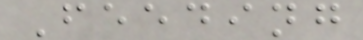Feeding
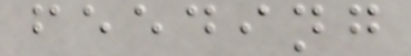feeding
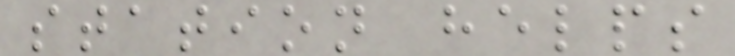station helps
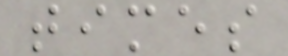times
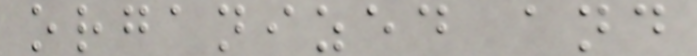organized and
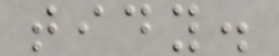tidy.
